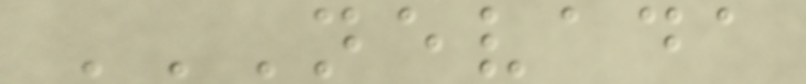NEVADA
